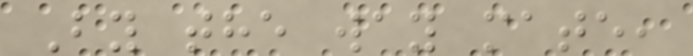By the way mate,
